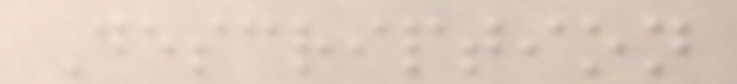Description
